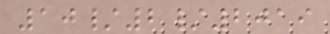10/2/2019
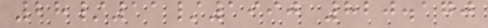28/11/1990 820.170
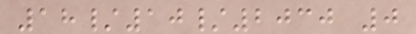18/10/2030 0
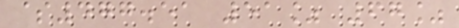$477.51 51% 67%
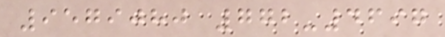9579080 772-4697
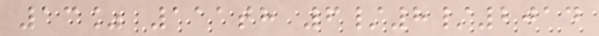13% 111th 6/8/2014
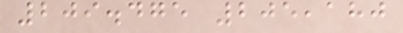209.475 205,180
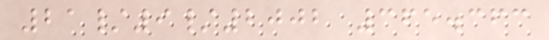21/9/2002 365.363
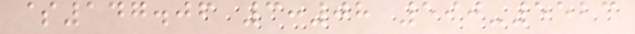$147.06 3:08 590-5523
